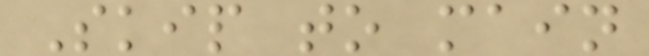Skip to main
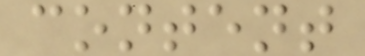content
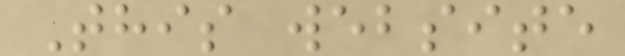This website
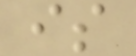is
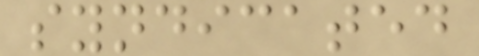syndicated
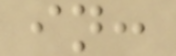in:
